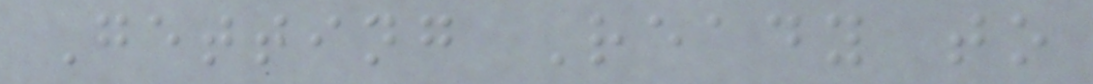Getting Ready to
